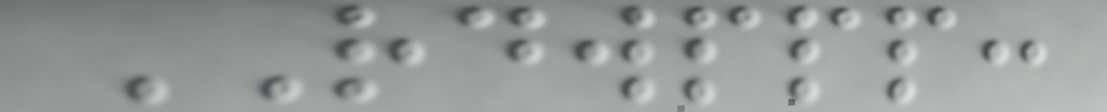RDWPPP:
